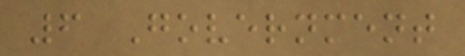6 Government
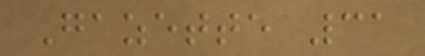Gazette 31
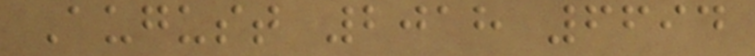August 2018 6694
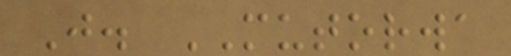J. MUTORWA
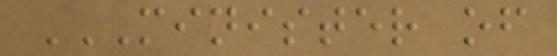MINISTER OF
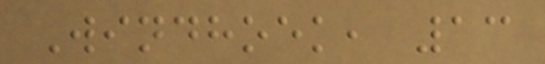Windhoek, 13
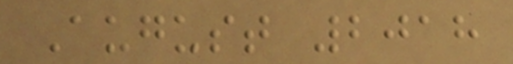August 2018
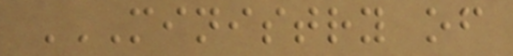MINISTRY OF
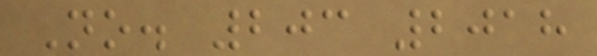No. 203 2018
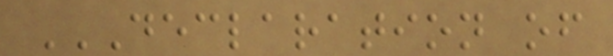DECLARATION OF
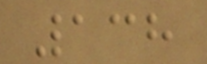138
